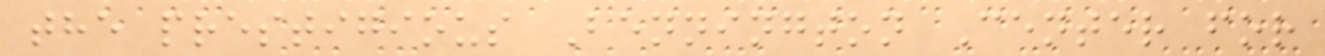the prestigious Bennington Center for
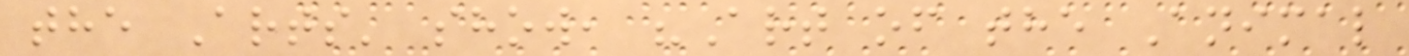the Arts' show, "Art of the Animal
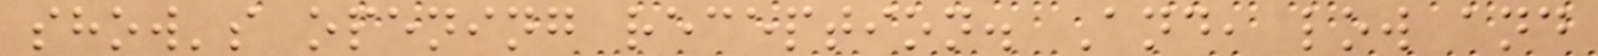show's opening reception. And, low and
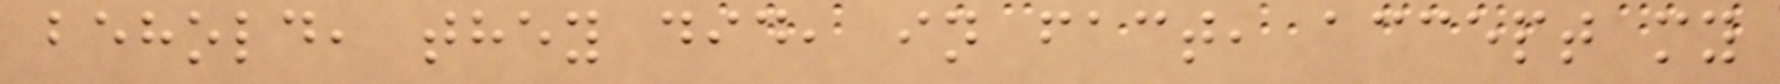behold, they did, in fact, accept my
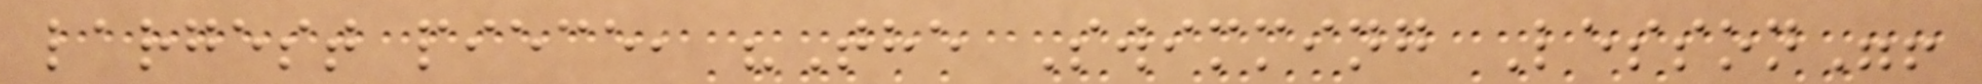largest piece, "The Swimming Lesson"!
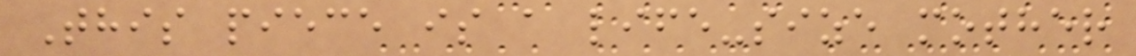This piece is a life-size mother
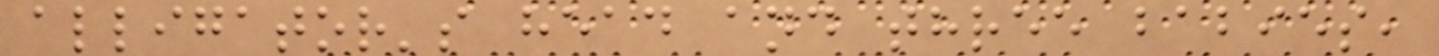alligator's head and three babies,
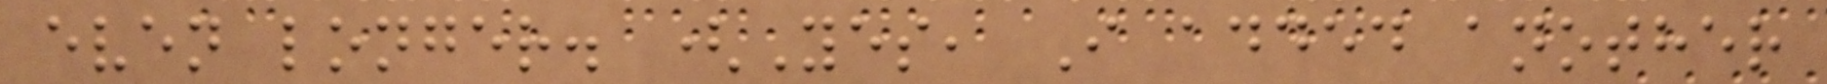even longer. (Yes, I added another
